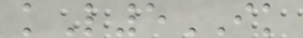kL5IK
